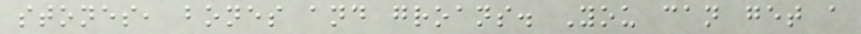stones, bones and groans. You can get a
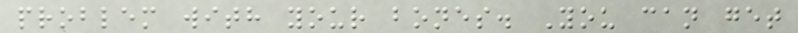problem with your bones. You can get
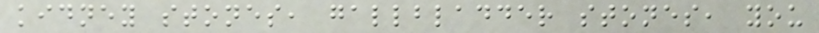kidney stones, gallbladder stones, you
